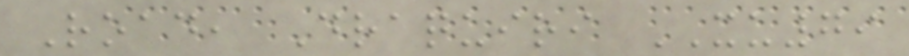Road, Draquiri XU79
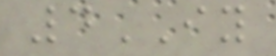4IY
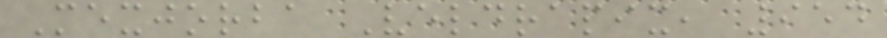Mexjorba Veldrapix, 954
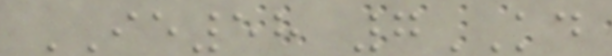IE58 7KD
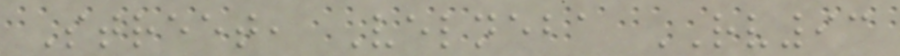Street, Velneba RV93
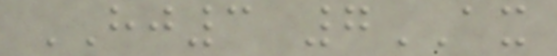HJ3 7AX
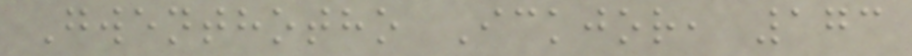Gwenthotho Ickjor, 173
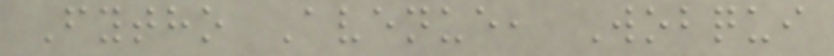Fytho Avenue, Wobqui
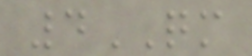4QM
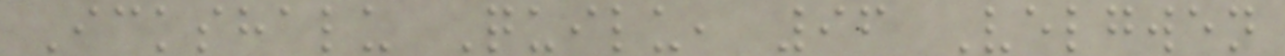Ickshalu Quilu, 96 Velgwen
